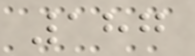187
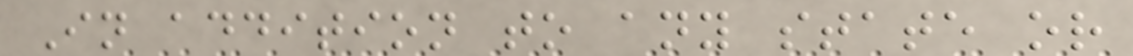In addition to any state or
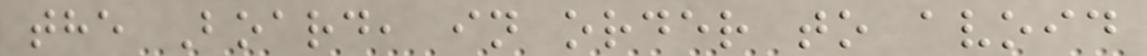the Board, in order to avoid
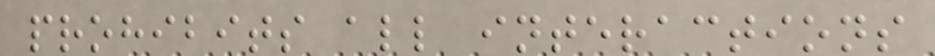prohibits all interactions
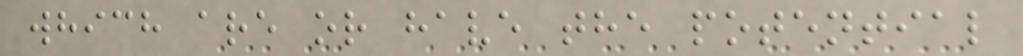which are or have the potential
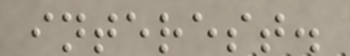interest.
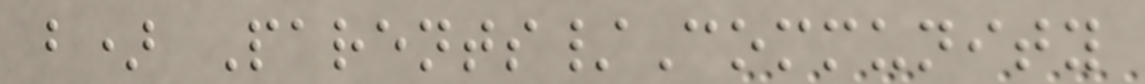b) Parents/Community
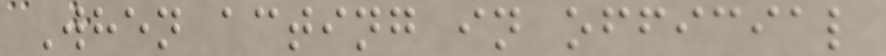When acting in official
